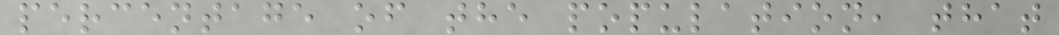percentage of the population, that
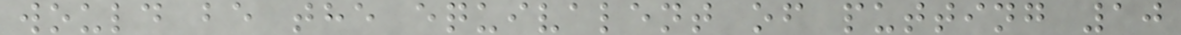would be the equivalent of putting 10
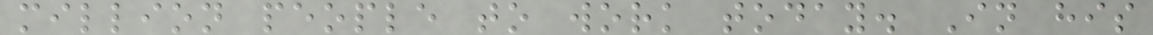million people to work today. In his
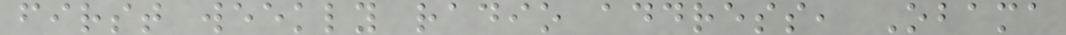first weekly radio address, Obama
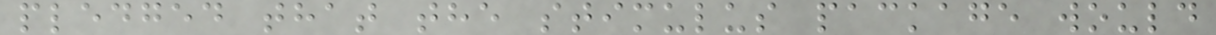pledged that the stimulus package would
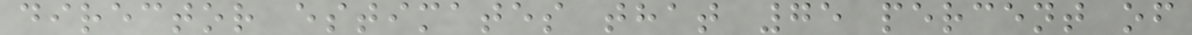director estimates that 75 percent of
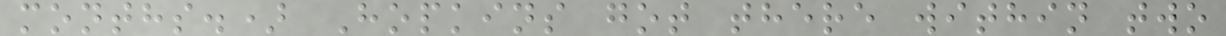months.) Hopkins got there within two
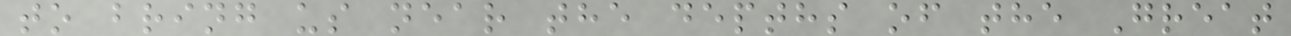to bring us near the depths of the Great
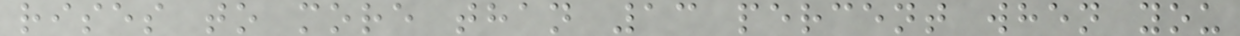rises to more than 13 percent when you
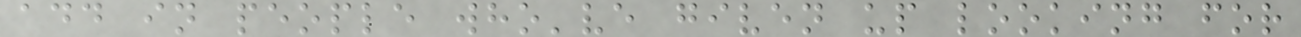add in people who've given up looking for
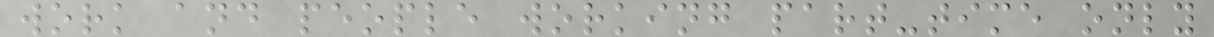work and people working part-time only
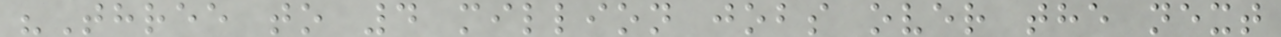"Three to 4 million jobs over the next
